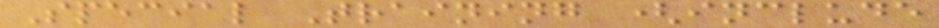Special Training (include
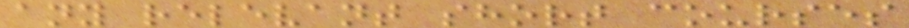any relevant short courses
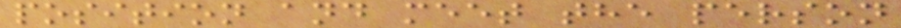position and meet the person
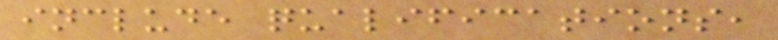include qualifications,
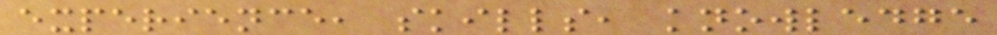experience, skills, knowledge
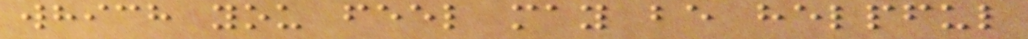which you feel may be helpful
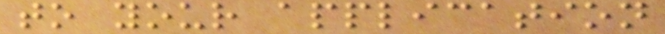to your application
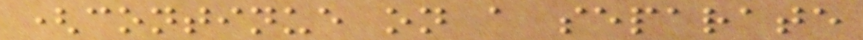(continue on a separate
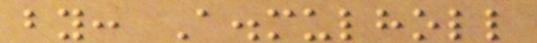by: A.mulholl
